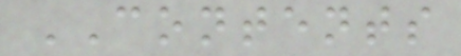CONTENTS
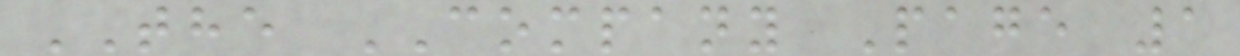THE COMPANY Page 1
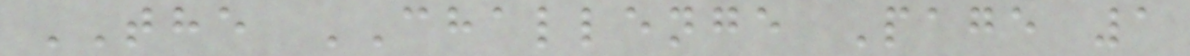THE CHALLENGE Page 1
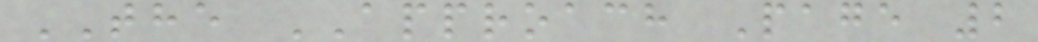THE APPROACH Page 2
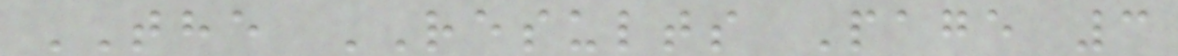THE RESULTS Page 3
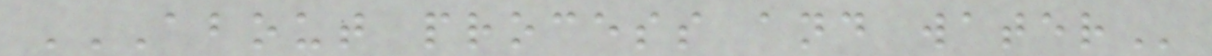ABOUT PROCESS AND WATER
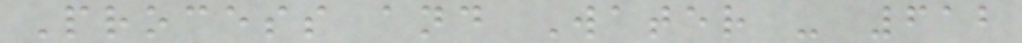Process and Water - 612
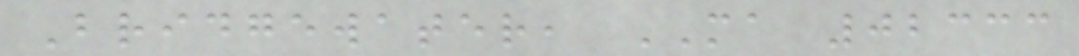Bridgewater, MA 02333
